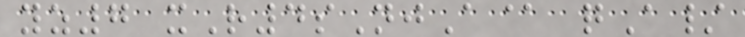yz7 xR4sNjA@ qA/
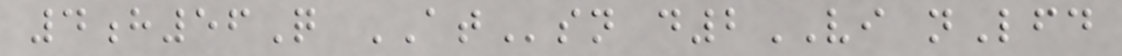4h56Q ATsn d2VI nLfd
